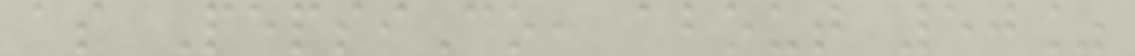as PepsiCo, about 50%
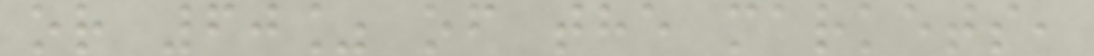or 60% of the markets,
